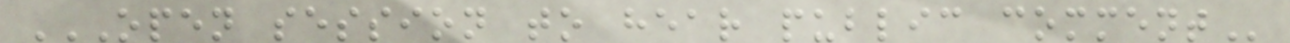OPEN SESSION TO HEAR PUBLIC COMMENT
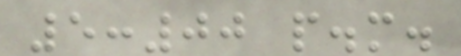5:00 p.m.
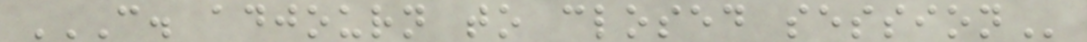C. ADJOURN TO CLOSED SESSION
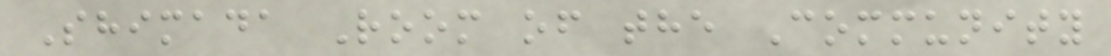Shimada Room of the Community
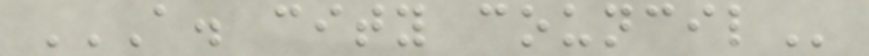A. CITY COUNCIL
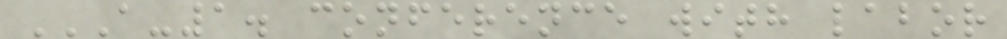A-1. CONFERENCE WITH LABOR
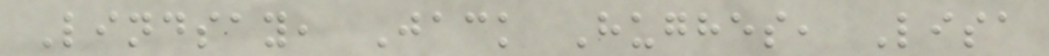Lindsay, Jack Hughes, Lisa
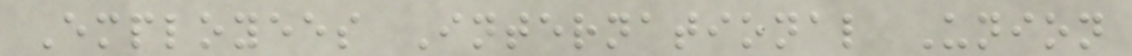Employees International Union
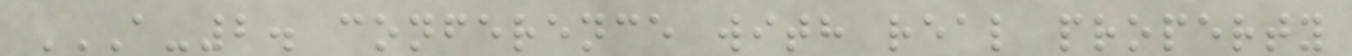A-2. CONFERENCE WITH REAL PROPERTY
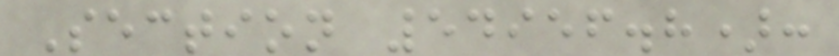Section 54956.8):
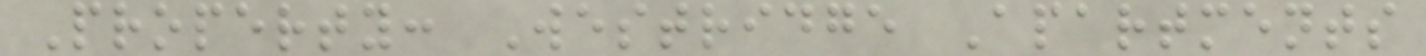Property: Westridge Apartments
